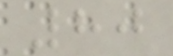80
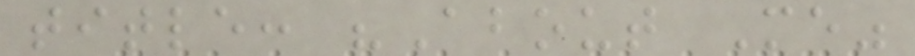title: "About Me"
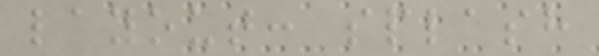layout: splash
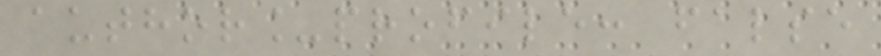author_profile: false
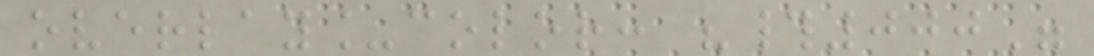overlay_color: "#000"
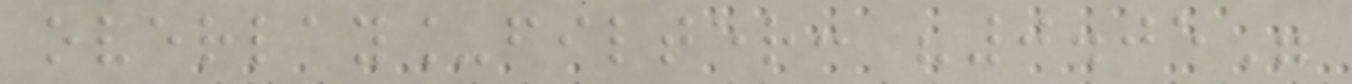overlay_filter: "0.05"
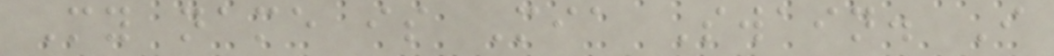My name is Mia Swain. I
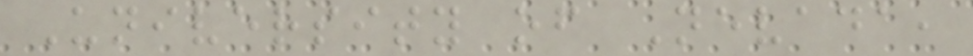University of Nevada,
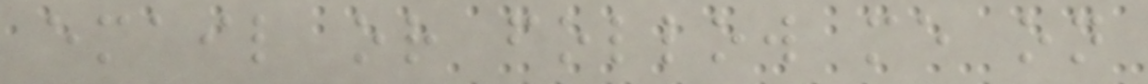email or follow me on
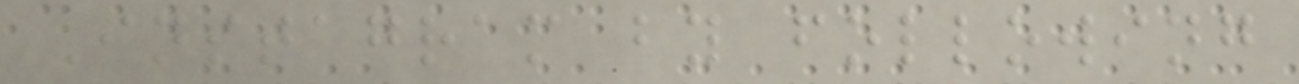Instagram by following
